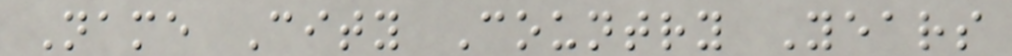Name City Country Years
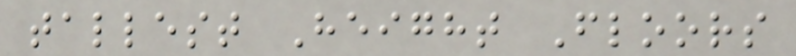tallest Height Floors
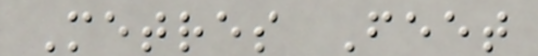Metres Feet
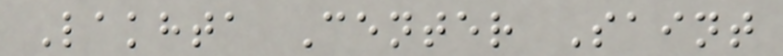Lakhta Center Saint
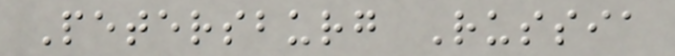Petersburg Russia
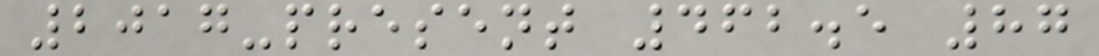2017-present 462.5 87
